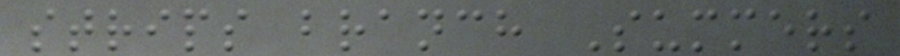strips branch Summers
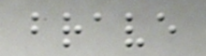brave
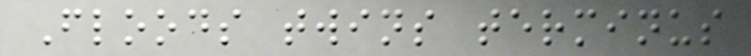Floods twins terminus
